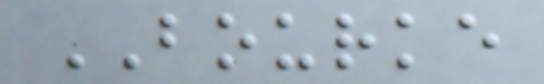BOURKE
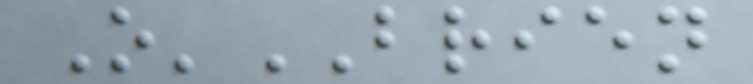O'BRIEN
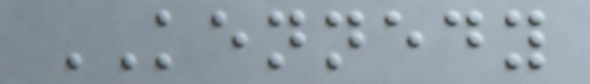KENNEDY
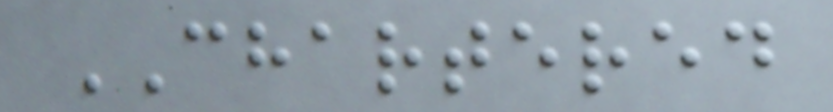CHARTERED
